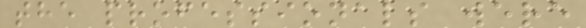the professionals were
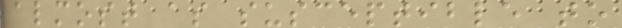almost as susceptible to
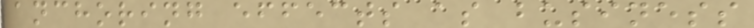anchoring effects as business
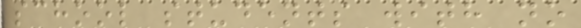school students with no
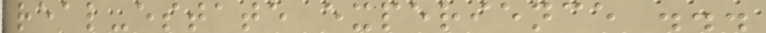real-estate experience ...
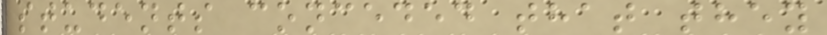students conceded that they
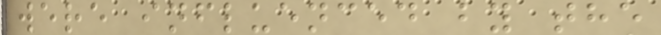were influenced by the
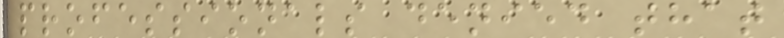professionals denied that
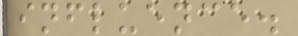influence.
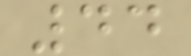44
